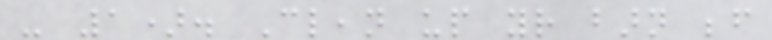- 1). Clean up your barn before
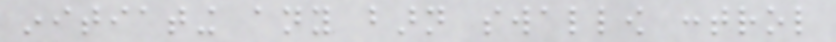initiating any barn swallow control
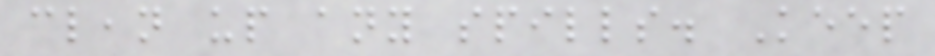clean up any spills. Keep
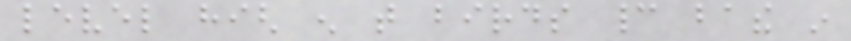level high enough that birds cannot bathe in
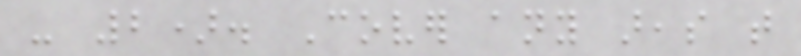- 2). Cover any areas that
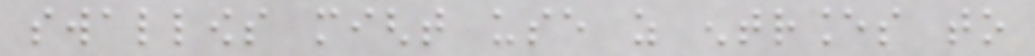swallows might use as entrances to
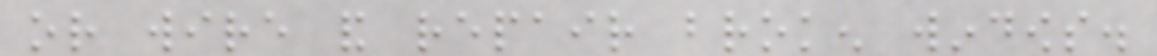or wire and repair broken windows.
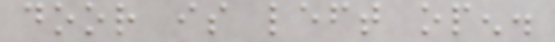door is left open.
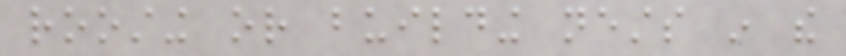roosting or building nests in the
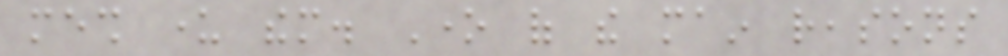mesh under them. One of the main reasons
